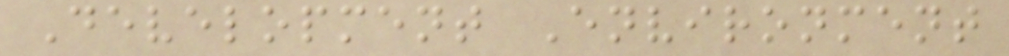Development Environment
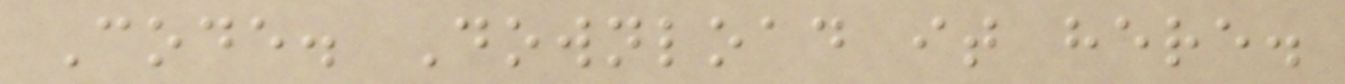Code. Download it here.
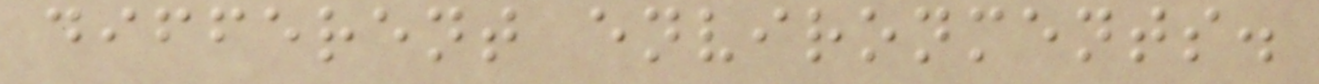different environments.
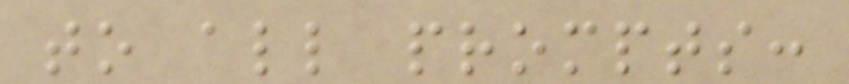to all prompts:
